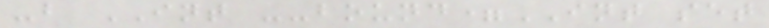-b INT --bound=INT set
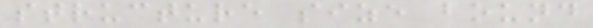structure size bound
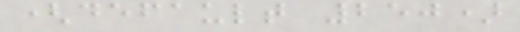(default 250)
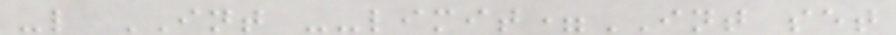-l INT --limit=INT set
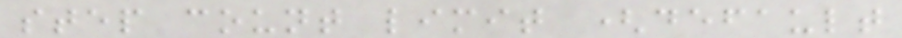step count limit (default
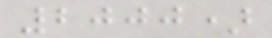2000)
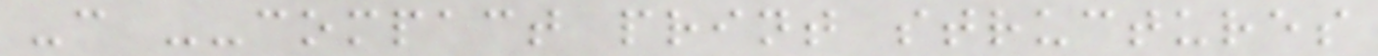-c --compact print structures
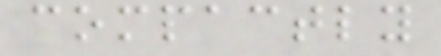compactly
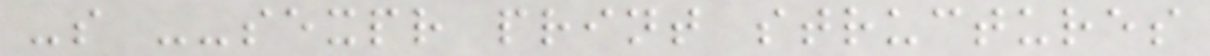-s --sexpr print structures
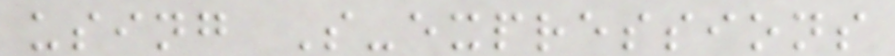using S-expressions
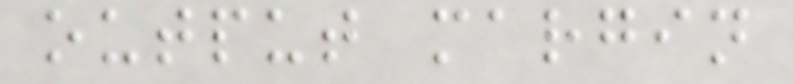output margin
